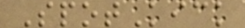SpotKick
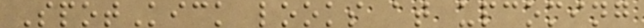SpotKick looks at upcoming
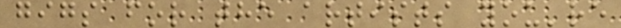gigs for the artists you're
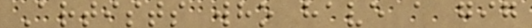Artists who have a gig
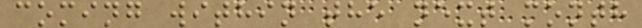coming within the next month
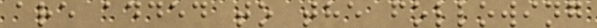are added to the following
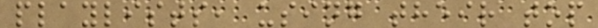playlists, using their top
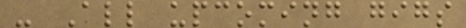- All upcoming gigs
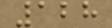128
